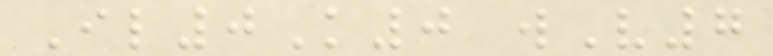Il0K0 wV7
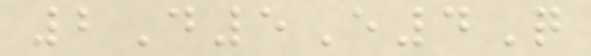2D5E4Q
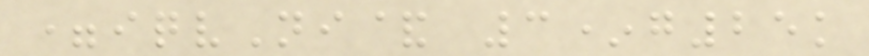=iqvNi& 3*g25k
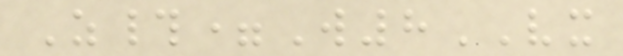Z#=W8VX
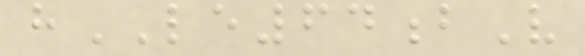hLE64bV
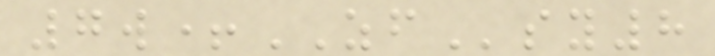7w+ZFsy8
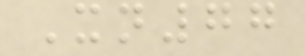Xn77
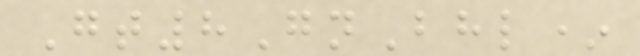Gt8GnBhl*
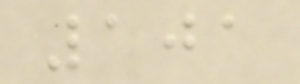101
